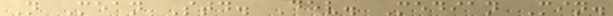N Mean Std. Dev. Median Min.
